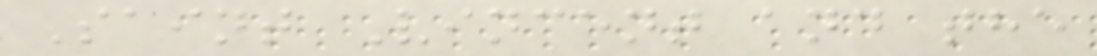Saint Vincent and the
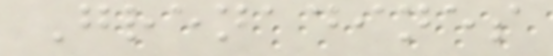Grenadines
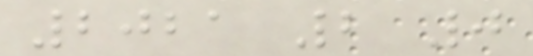2021 2 0
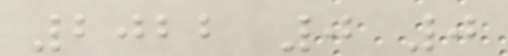2022 0 0
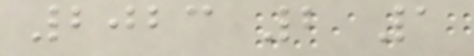2023 2 1
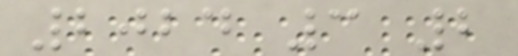2024 3 2
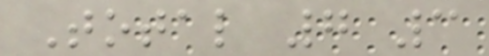Total 7 3
